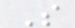S
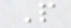P
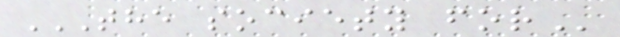THE SOCIETY FOR
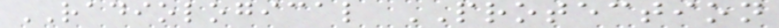RADIOLOGICAL PROTECTION
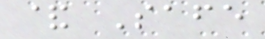& Safe
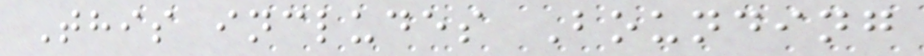This includes Bounding
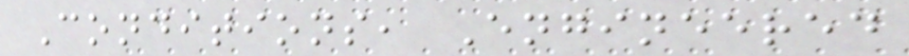Conditions, Engineered
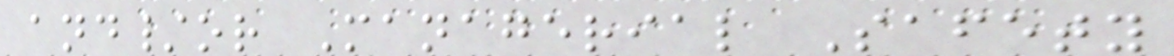and/or Managerial Safety
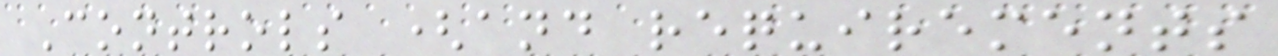Controls (and requirements
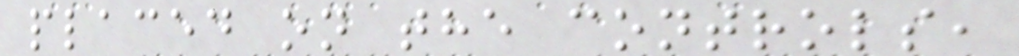placed on the controls,
